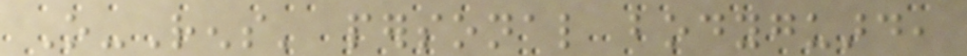O-Rens' personal bodyguard,
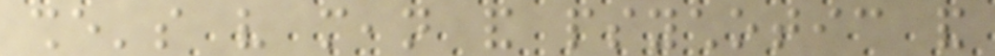she's very mean and psychotic and
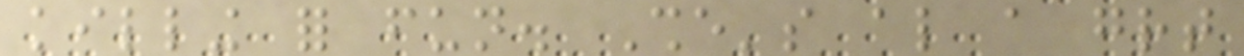killing for fun. She's also a great
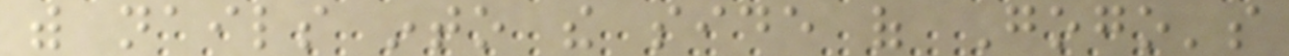with nails into the side of Gogo's
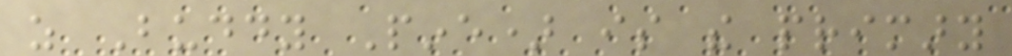as Buddy Pine) is the primary
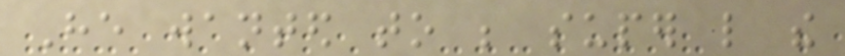He wanted to be super like the
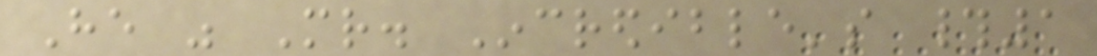He was Mr. Incredible's #1
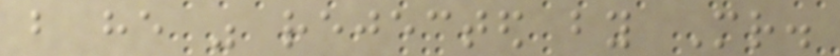but he was rejected by Mr.
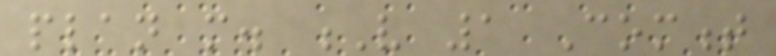plan more. V 1 Comment
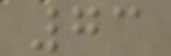73
